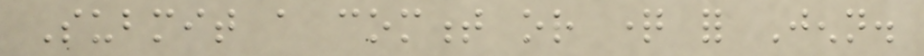Submit a comment or question for Jenn.
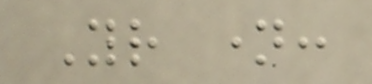Your name:
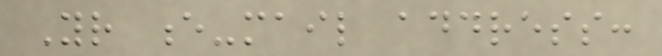Your e-mail address:
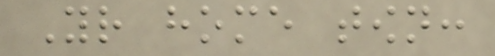Your home town:
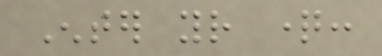Enter your question:
